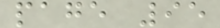page 95
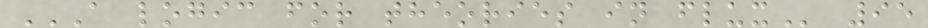A LOGIC FOR THEORIES IN FLUX 95
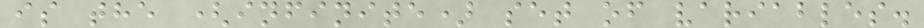is the (infinite) set of variables.
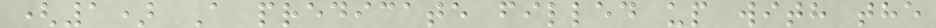(1) A predicate filled up with the
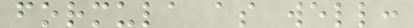formula as well:
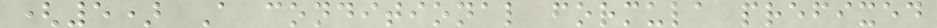(5) A conditional formula prefixed
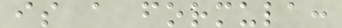is a formula:
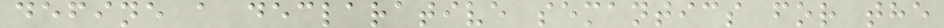define a declarative semantics for the
